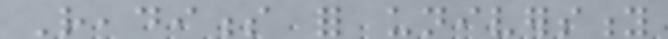Readiness for university
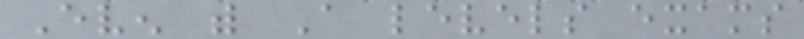Even with A levels exams
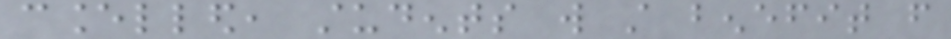cancelled, students will still benefit from
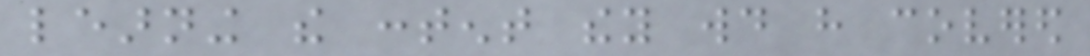learning the content they would have covered
